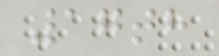17th
